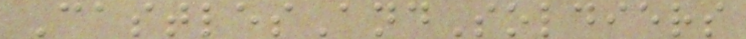CastlesAndSoldiers
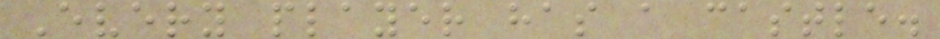Every player has a castle.
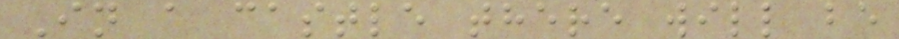In a castle there will be
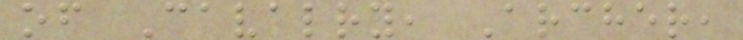of Cavalry, Archer,
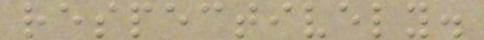respectively.
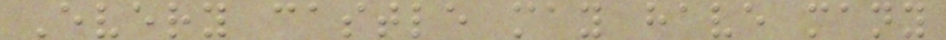Every castle may have many
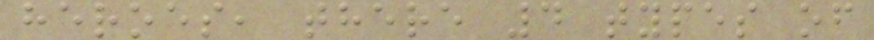heroes, there 4 types of
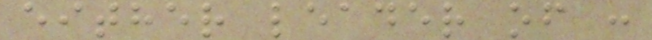either leader of :
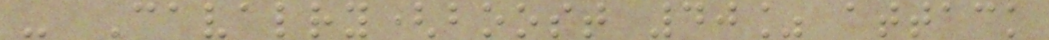- Cavalry(boost 40% attack
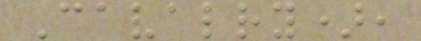Cavalry),
